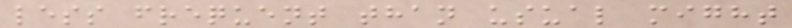less frequent than usual might
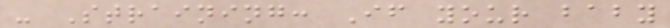- Straining: If your baby
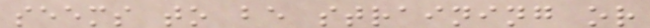seems to be straining or
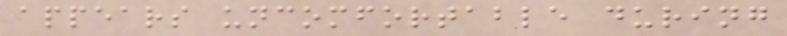appears uncomfortable during
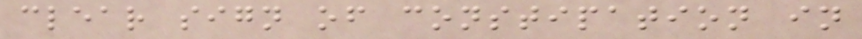clear sign of constipation in
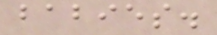babies.
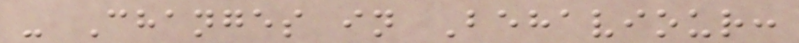- Changes in Behaviour:
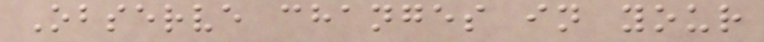Observe changes in your
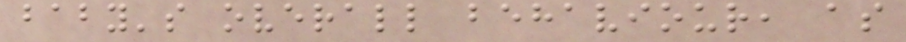baby's overall behaviour, as
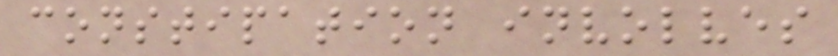constipation involves
